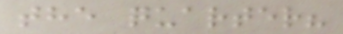the quarter?
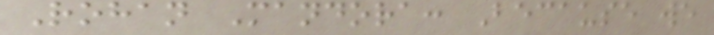Rohan Mandora: Because we
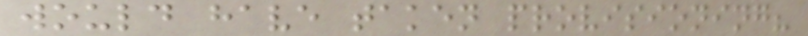would have taken provisioning?
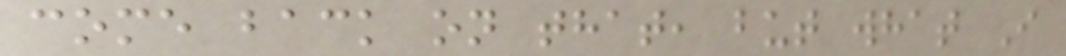come back on that, but what I
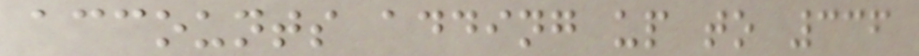accounts adding up to 336
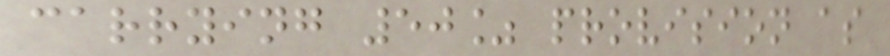carrying 50% provision as
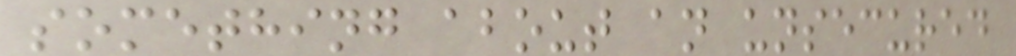something about an unsecured
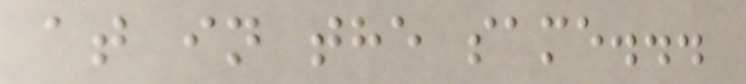at in the same...
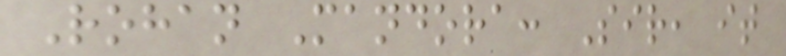Rohan Mandora: Sir, it
